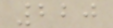220
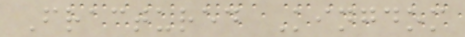Fractured Kingdom
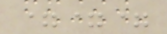===
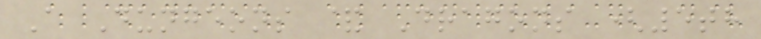A Dungeons & Dragons (5th
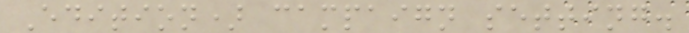Edition) campaign setting.
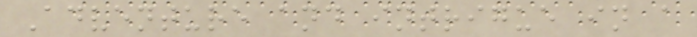Adventure and intrigue in a
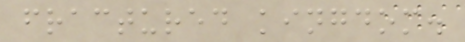fractured kingdom.
